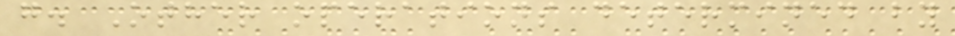g. Other operations determined by
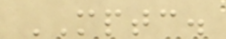MPTC.
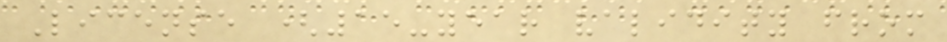License (15-year validity from
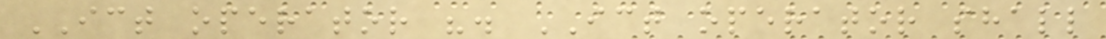ICT operator ". ICT operator shall
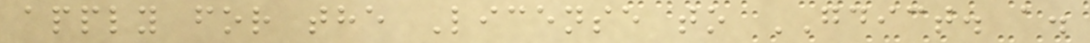apply for the License to GDICT. a.
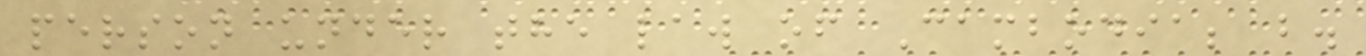person under the law of Cambodia; b.
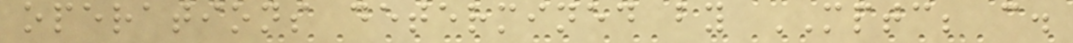operations determined by MPTC; c.
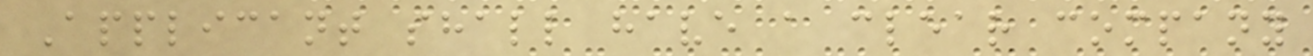Applicant shall have a clear company
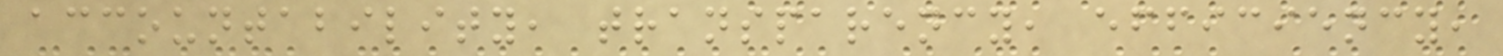accountability, transparency, efficiency,
